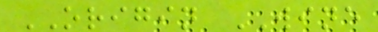ORIGIN WINE
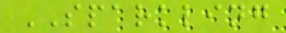SPARKLING
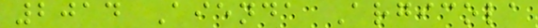2014 Aienda Argicola
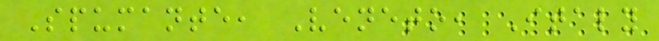Spumante, Veneto, Italy
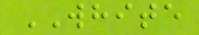WHITE
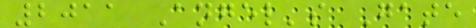2011 Angel's Gate
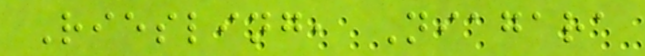Riesling, Niagara
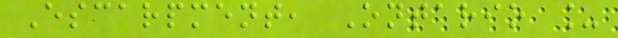Escarpment, Ontario _
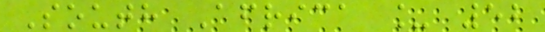South Africa _ 52
